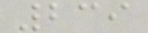239
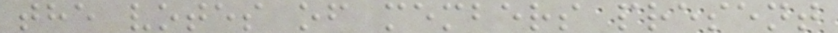the votes of members present
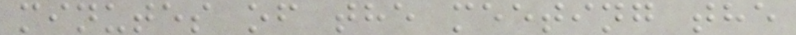minutes of the meeting the
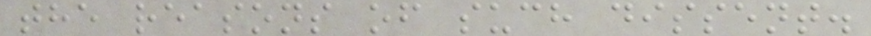the reasons of such dissent.
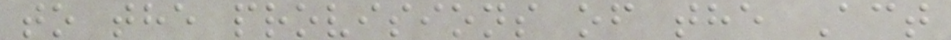to the provisions of the Act
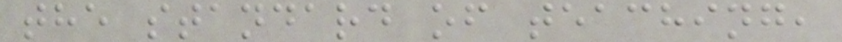the standard of teaching,
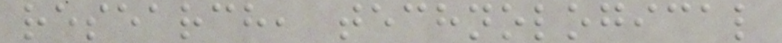research, technological
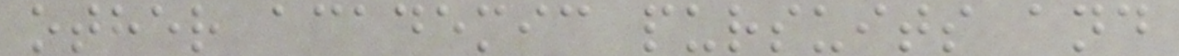other academic pursuits and
